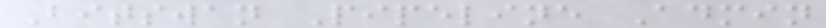Bitswan Pipeline Admin
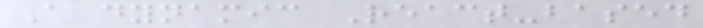A dynamic React-based
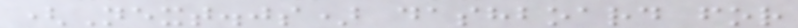(Next.js) dashboard for
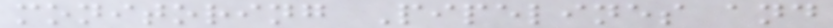monitoring Pipelines and
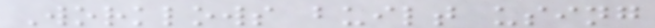Worklows built using
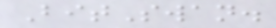BitSwan.
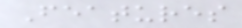Features
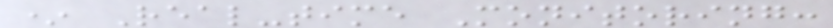* Real-time Monitoring:
